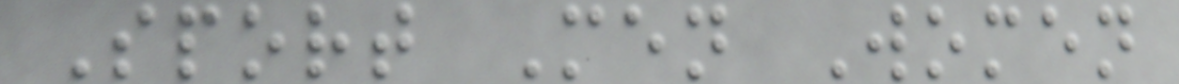Sport Men Women
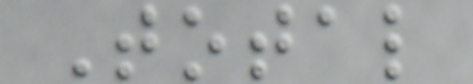Total
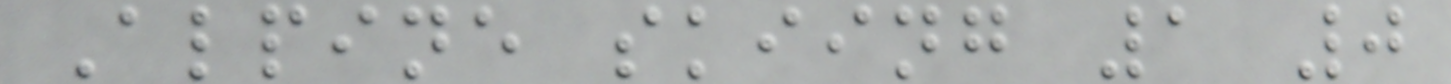Alpine skiing 1 0
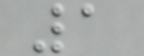1
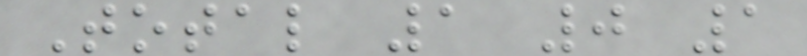Total 1 0 1
